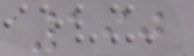190
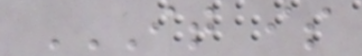IT IS
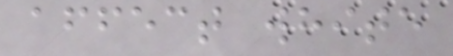affect white
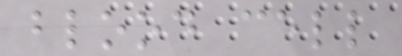blood cell
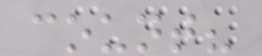count?
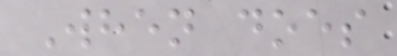When does
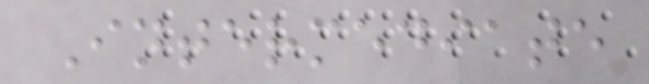Intermediate
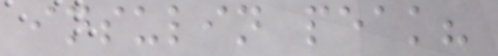insulin peak?
